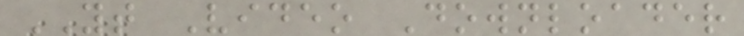YT Video Downloader
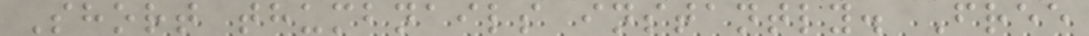Short thumbnails instantly. Free
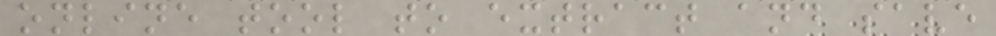online tool to extract and save
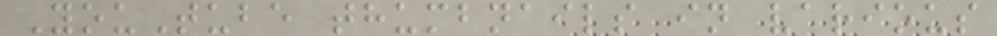YouTube thumbnails in various
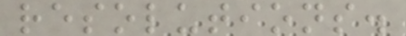resolutions.
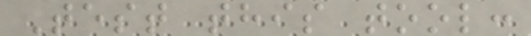Test this tool:
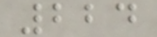224
